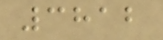3812
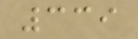339
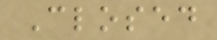Closed
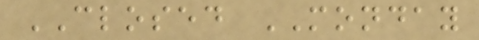CLOSED MONDAY
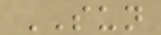SUN
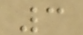3
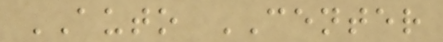AUTO CENTER
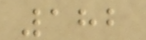182
